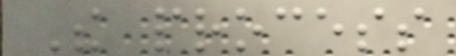The process
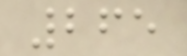265
